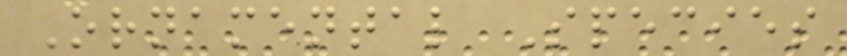Ornamental Species
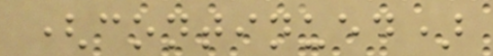(continued)
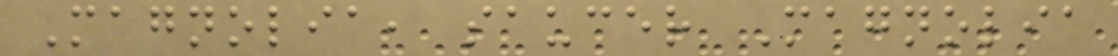Magnolia, saucer Magnolia
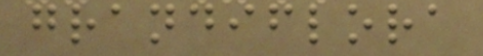grandiflora
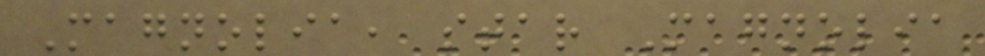Magnolia, star Magnolia
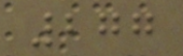277
